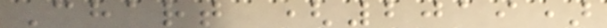Chart (2019)
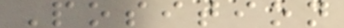Position
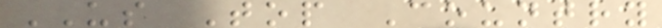US Top Country
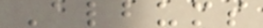Albums
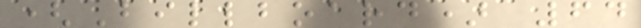(Billboard) 64
